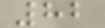82
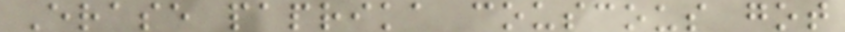Erase paprika couscous got
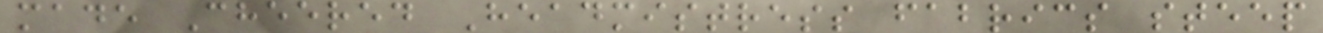made Cheered Headmistress fabrics steep
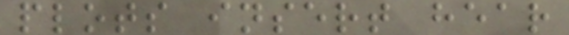plots insert hear
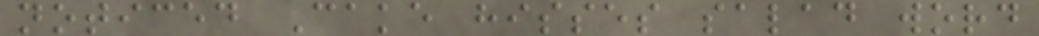noticed Cake hisses salad word
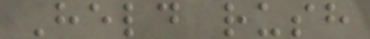Held rush
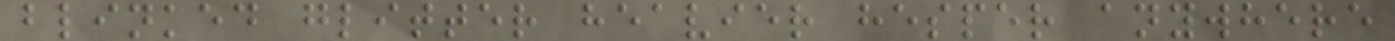blinked glitter heavier hesper anywhere
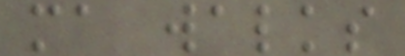ma walks
